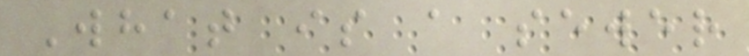What is a sewer
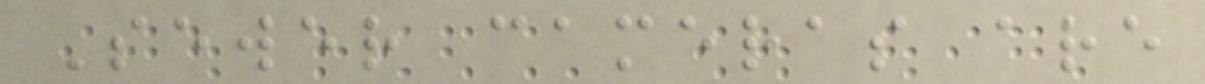Sewer cameras are
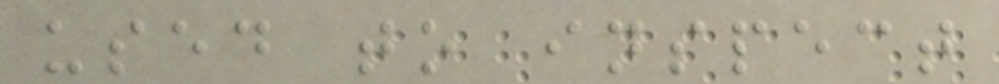used to inspect
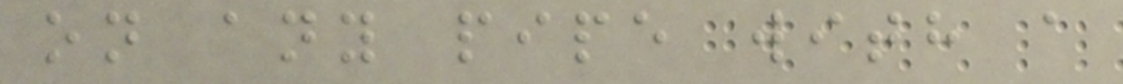on any pipe with a
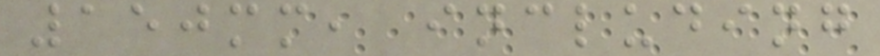150mm, including
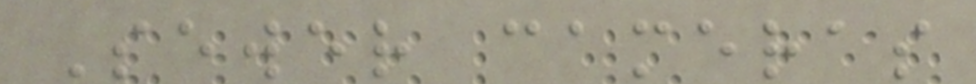Sewer cameras
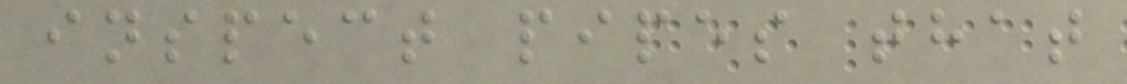inspect pipes that
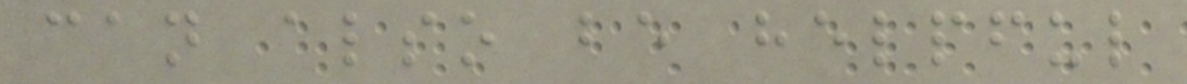can also be helpful
